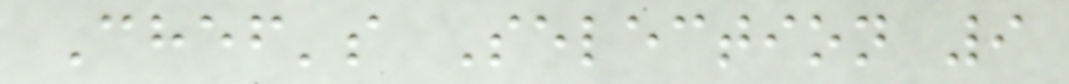Chef's Selection 9
